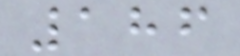186
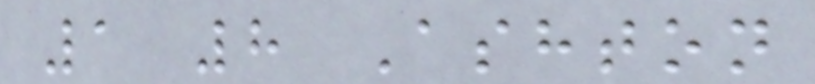1 8 Ashton
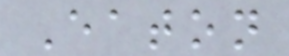Eaton
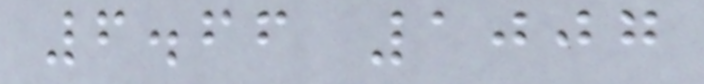6.66 1007
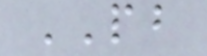PB
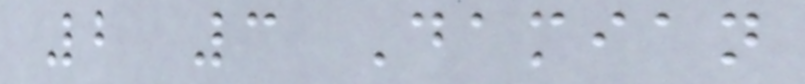2 3 Damian
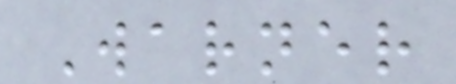Warner
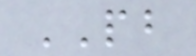PB
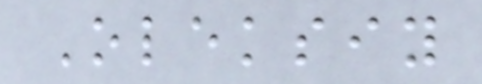Oleksiy
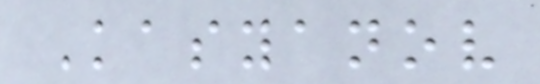Kasyanov
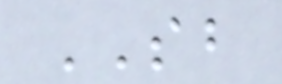SB
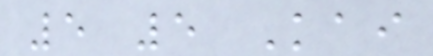5 5 Kai
